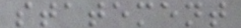statement
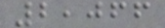2,066
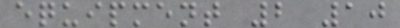equipment 2 10
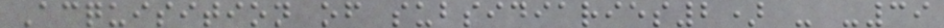Acquisition of subsidiaries2) - -39
